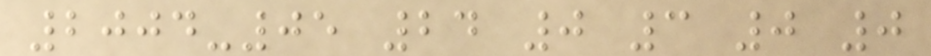2004-05 24 0 3 0 0
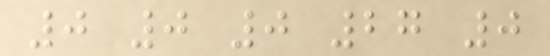0 0 0 27 0
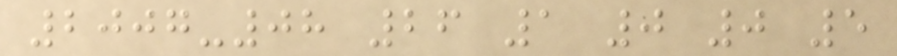2007-08 26 1 0 0 5
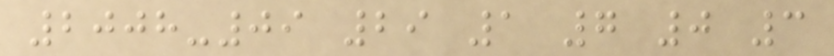2008-09 29 1 7 0 3
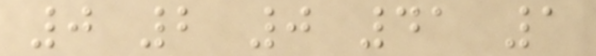0 2 0 41 1
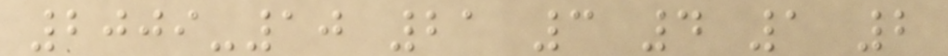2009-10 21 3 4 1 2
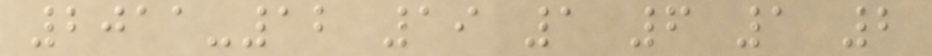2011-12 19 1 6 1 2
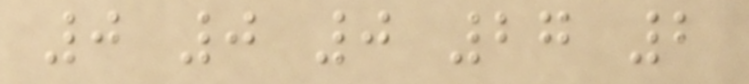0 0 0 27 2
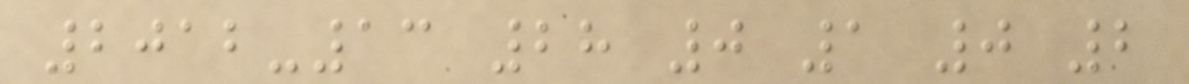2012-13 28 0 1 0 2
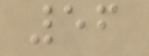56
